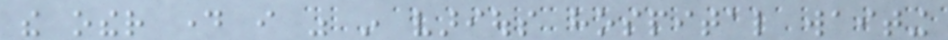the other day i was in various hospital waiting
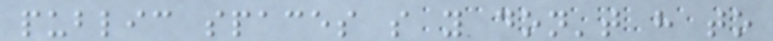public spaces so you don't have to
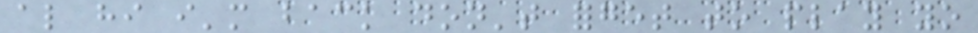also hi i'm back don't forget to play yo
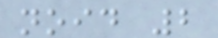noid 2
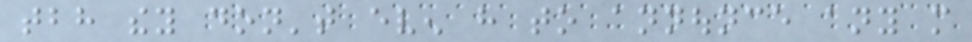tbh they don't even have to announce any more
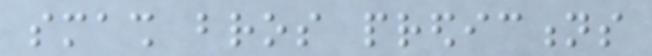smash bros predictions
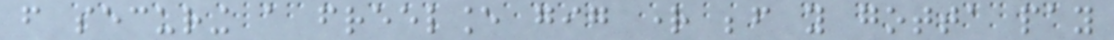from securing a freelance gig right before you gotta pay
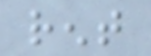rent
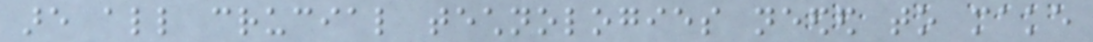are all crucial technologies needed to make
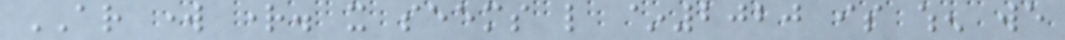AR work right. it seems like ~2020 is when we
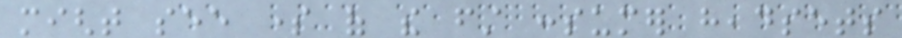might see some of the first consumer headsets
